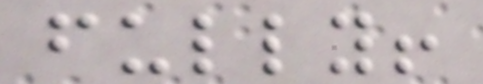fully!
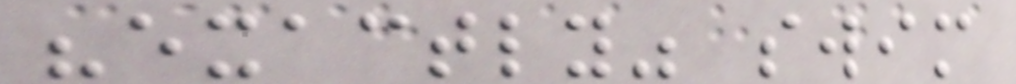"exactly" swim
